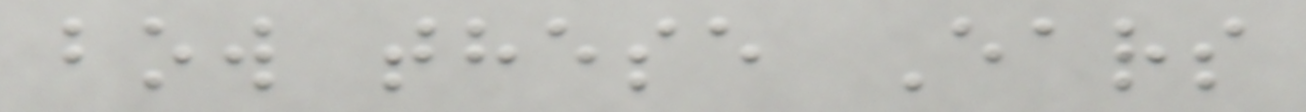bow these Ears
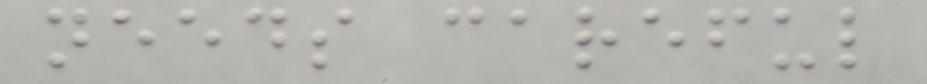needs careful
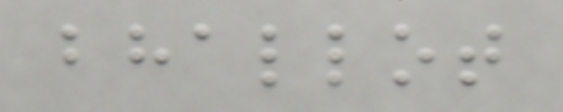bhallot
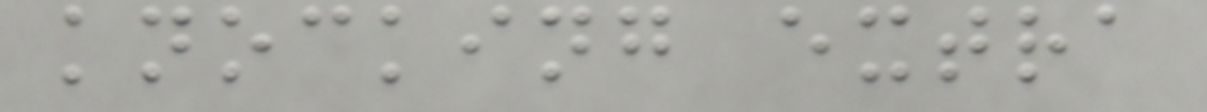knocking extra
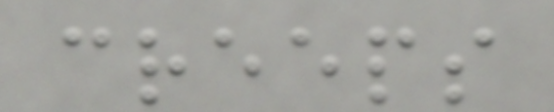creeps
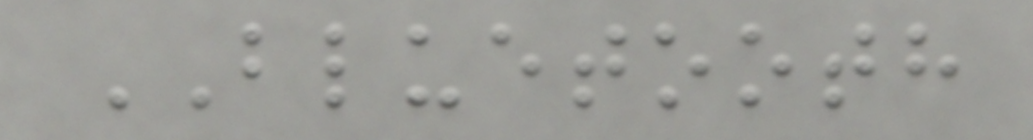BLUETOOTH
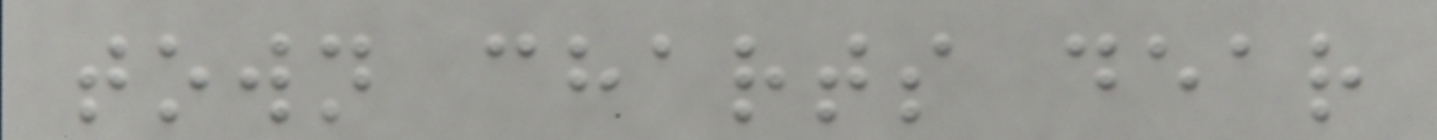town charts dear
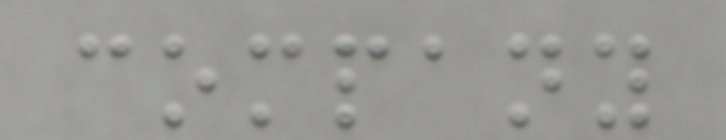company
